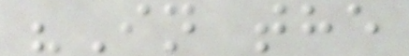"In the
